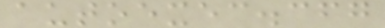autoexec.cfg
